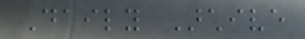Daily Archive
